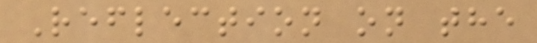Reflection on the
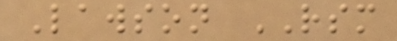Lawson RSM
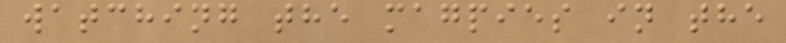watching the magpies in the
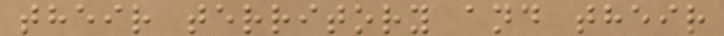their territory and their
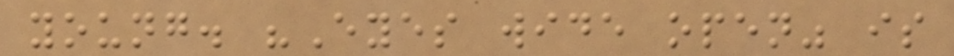young. "Eyes wide open" is
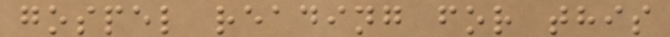gospel reading for this
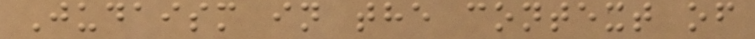Judaism in the context of
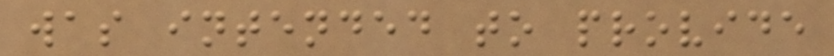was intended to provide
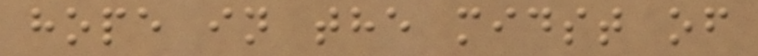hope in the midst of
